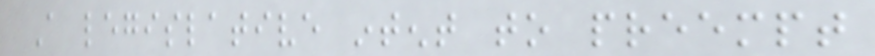A legislative intent to preempt
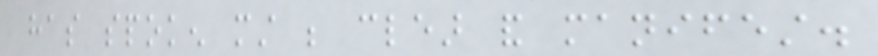has spoken must be clear and manifest.
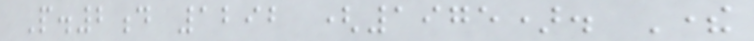P.2d 1292 (1975). There
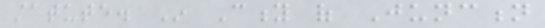statute. In City of Junction
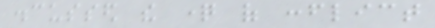discussed the question of conflict
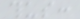thus:
